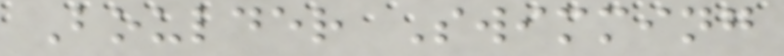Boulder Swimming
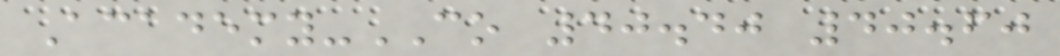Academy-CO 40.40 40.60
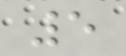5
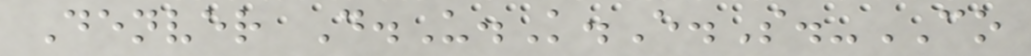Denver D.U.K.E.S.-CO
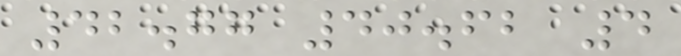42.77 40.62 4
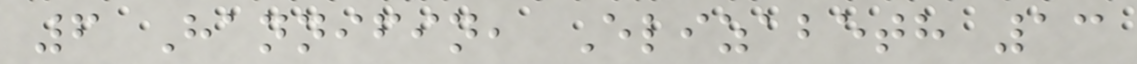6 Hannifin, Elizabeth 13
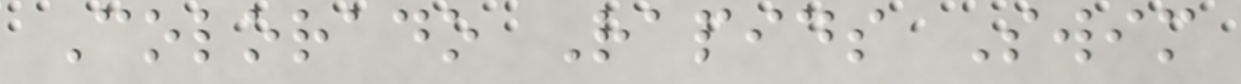Colorado Rapids Swim
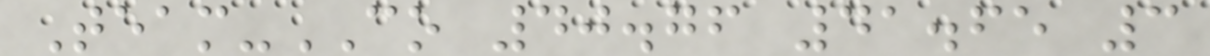Team-CO 40.76 41.65 3
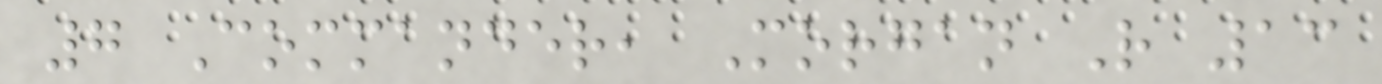7 Commander, Morgan R 13
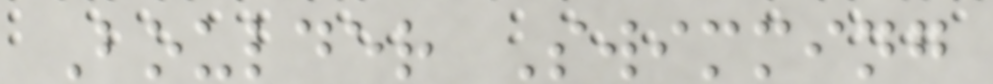Boulder Swimming
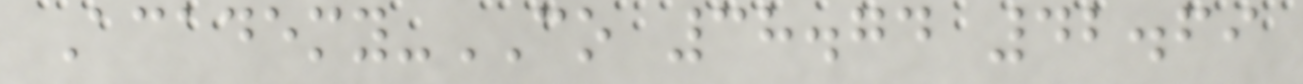Academy-CO 38.74 42.69
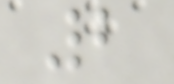2
